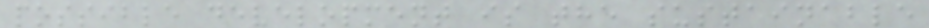possible development is the sustainable
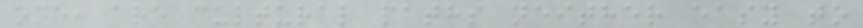one, are cultural paths neither easy to
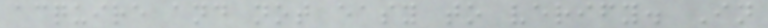acquire and not easy to verify. In
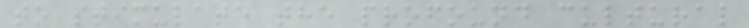to stimulate the profound cultural
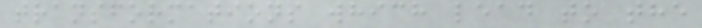transformations which lead to the
